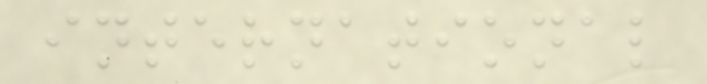international
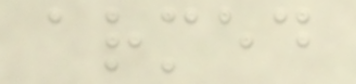armed
